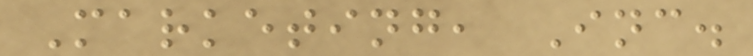Marketing, Inc.
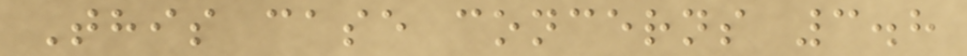This case concerns 3.8
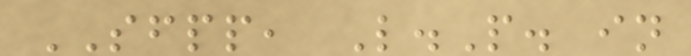SFPP, L.P. in
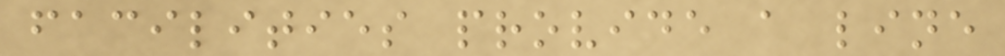facilities provide a line
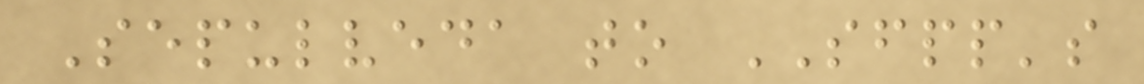Sepulveda to SFPP's
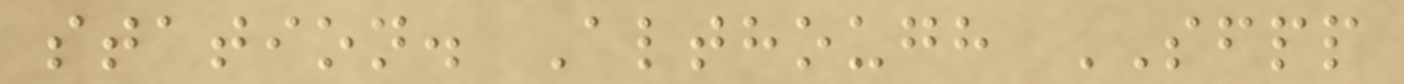station. Although SFPP
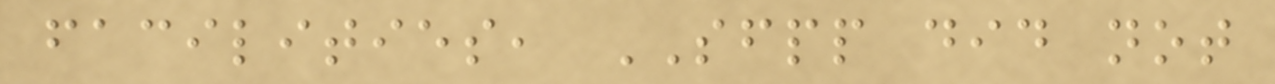facilities, SFPP did not
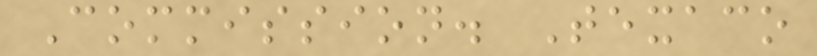Commission. Texaco
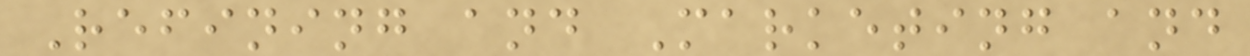Refining and Marketing and
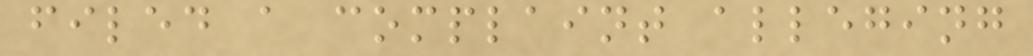filed a complaint alleging
